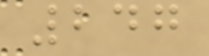247
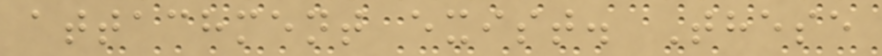attachment exist. These
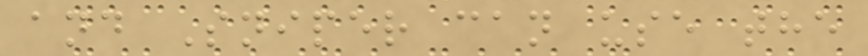and Sniper can use the
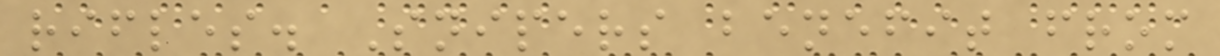rifles. Snipers benefit from
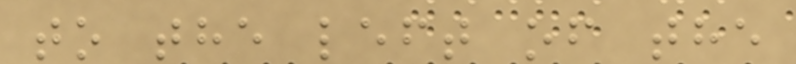to the left of the
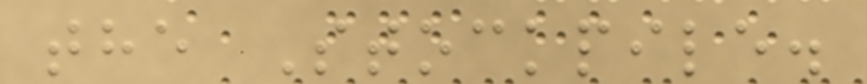the Stockpile.
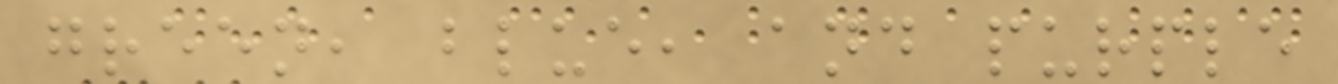green, blue, and purple
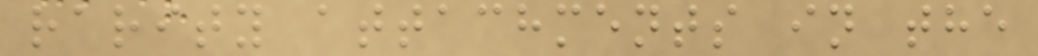rarity attachments in the
